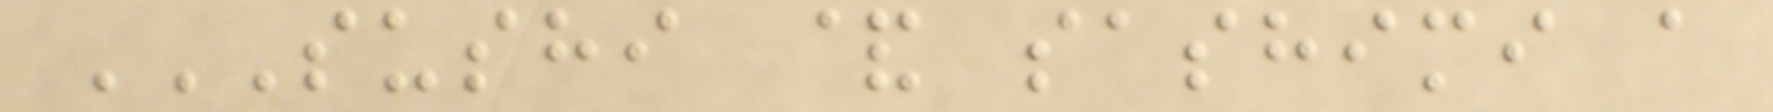SUSHI & SASHIMI A
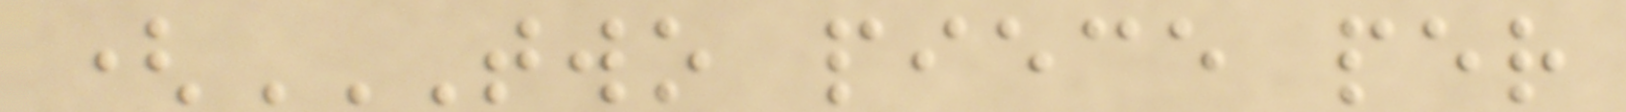(TWO PIECE PER
